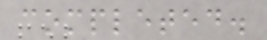completed.
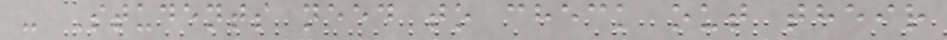- Students need to check out their
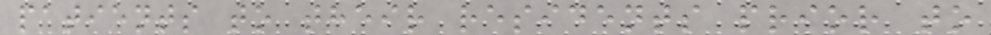patients to their residents prior to
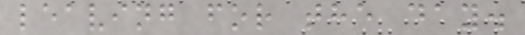leaving for the day.
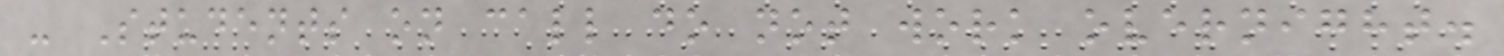- Students on call do not work overnight.
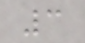3
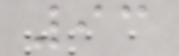93
